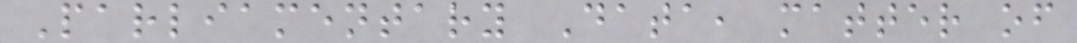Parliamentary Data, matter of
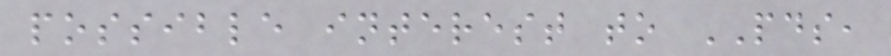possible interest to PDS,
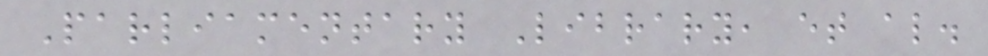Parliamentary Library, et al.
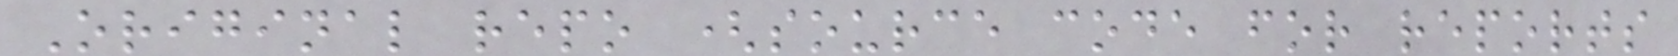Original repo (source code for reports
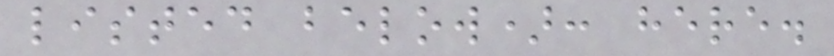listed below): here.
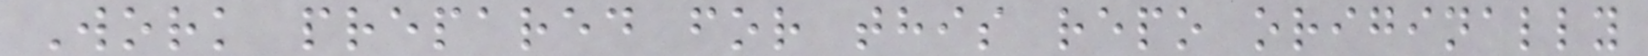Work prepared for this repo originally
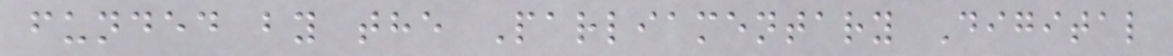funded by the Parliamentary Digital
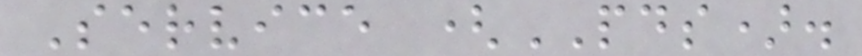Service (PDS).
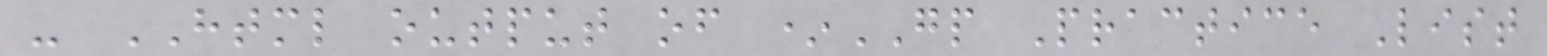- HTML output of *GP Practice List
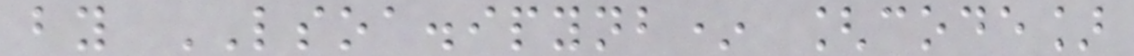by LSOA.ipynb* [code]
